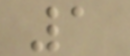1
